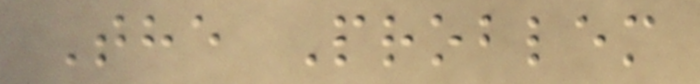The Problem
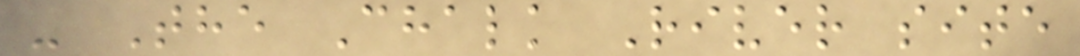- The Chalk River site
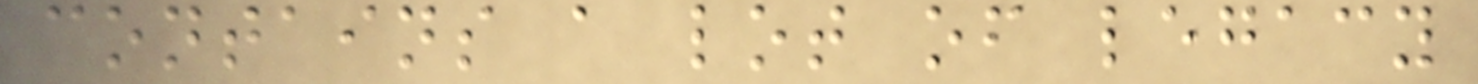contains a lot of legacy
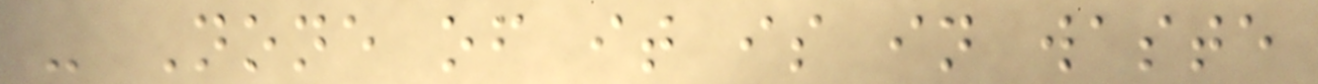- None of it is in waste
